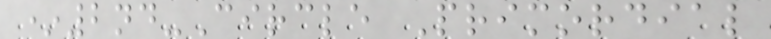*2nd-Circle Primordial
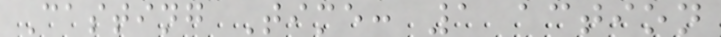Casting Time: 1 action
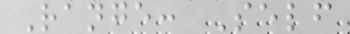Range: Self
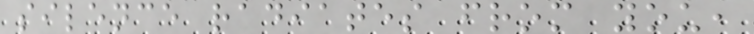silence radiates from you,
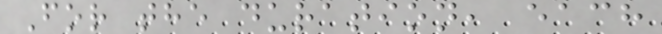For the duration, each
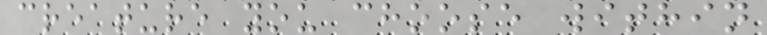creature you choose within
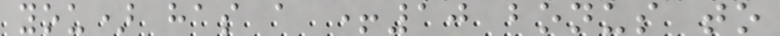you) has a +10 bonus to
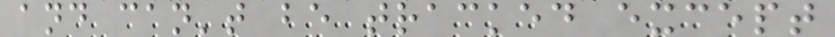and can't be tracked except
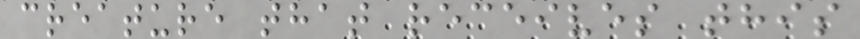creature that receives this
